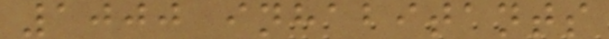1000 inhabitants
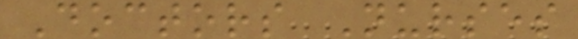Doctors Nurses
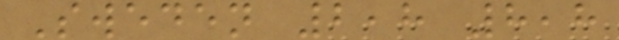Sweden 2,8 8,8
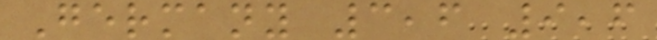Germany 3,6 9,6
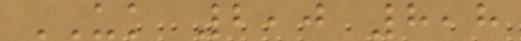UK 2,0 8,8
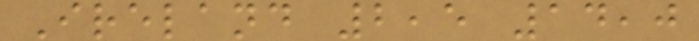Ireland 2,5 14,0
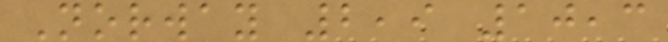Norway 2,9 10,3
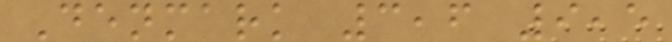Denmark 3,6 9,5
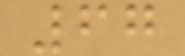67
